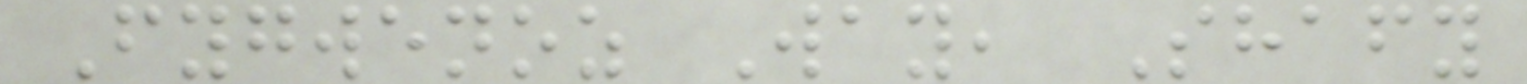Fygwenoz Way, Shafy
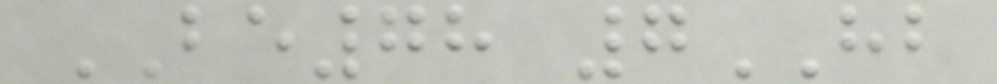BE78 7HB
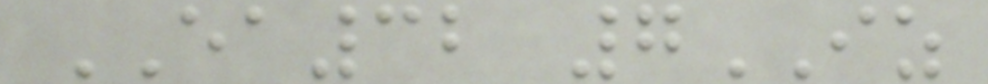EA32 7IZ
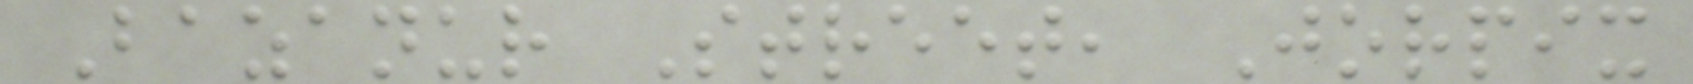Bazanur Street, Jorpix
